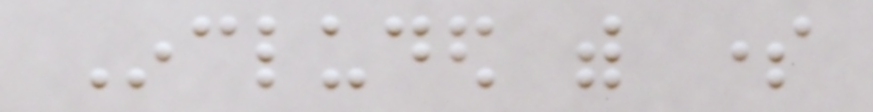Included with some
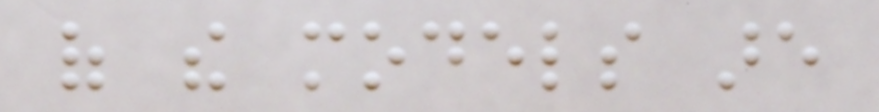of the models are
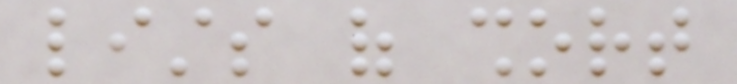lists of short
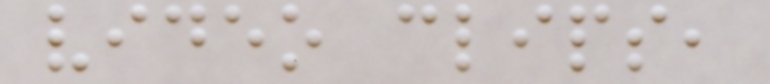video clips,
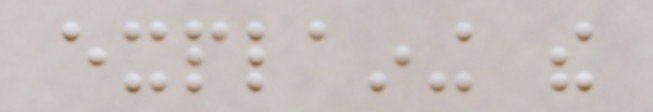explaining the
